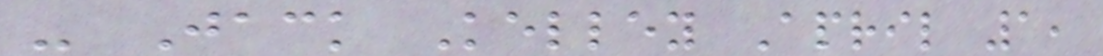- Jack Kelley April 1,
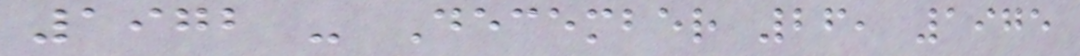1972 - December 26, 1975
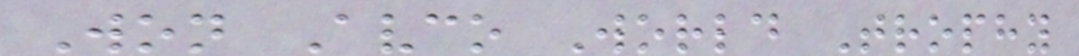Won Avco World Trophy
